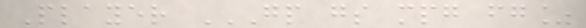Player GP GS MPG FG%
